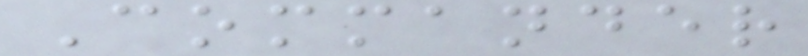Commander
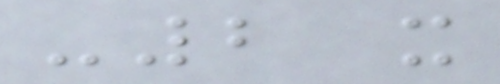-2 x
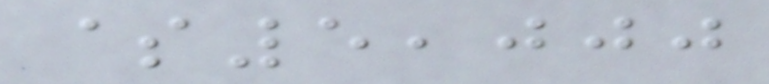$5,000
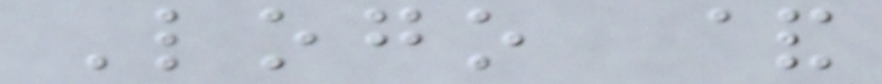Logo &
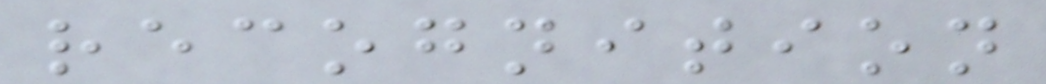recognition
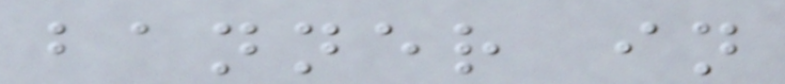banner in
